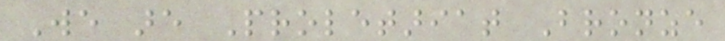We are Proletariat Bronze
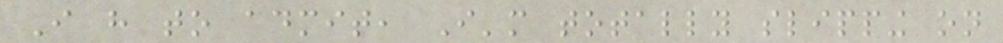I have to admit, I'm totally slipping on
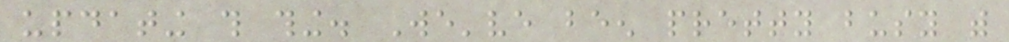updating this thing. We've been pretty busy with
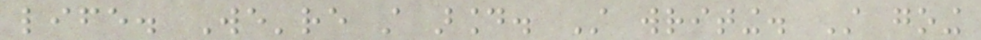life. We're still around. Still writing. Still going
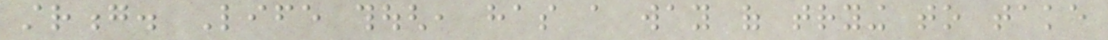strong. Life though, has a way of trying to take
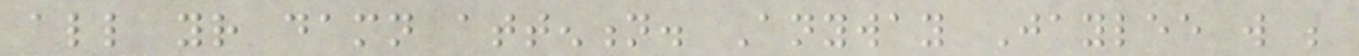all your damn attention. Anyway Jaylee will be
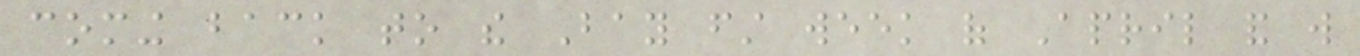coming back to the Bay first week of April and will
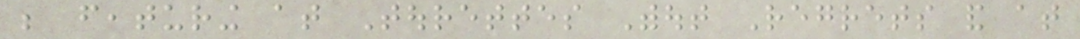be featuring at Tourettes Without Regrets and at
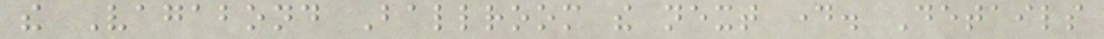the Vagabond Ballroom the next day. Details
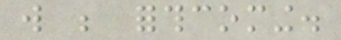will be forthcoming.
